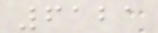6121
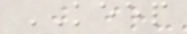KEEP
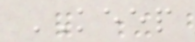KEEP
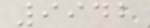9942
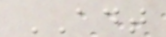ADT
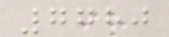7780
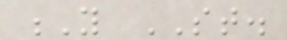Y ST.
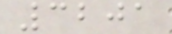3201
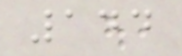144
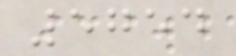5754
